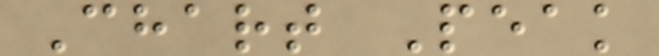Chart Peak
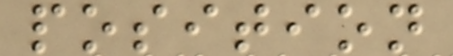position
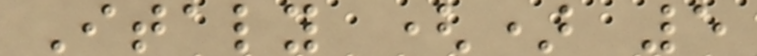Italy () 5
